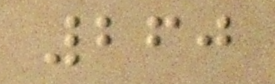260
